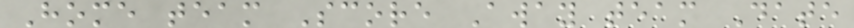Home team Score Away team Date
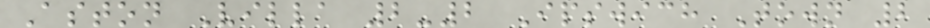Aston Villa 2-2 Ipswich Town 2
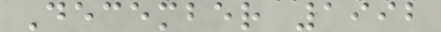December 1992
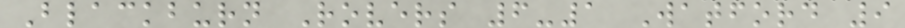Blackburn Rovers 6-1 Watford 9
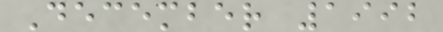December 1992
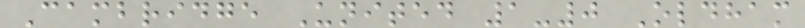Cambridge United 1-0 Oldham
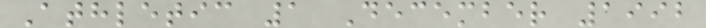Athletic 1 December 1992
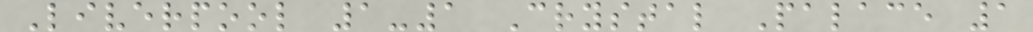Liverpool 1-1 Crystal Palace 1
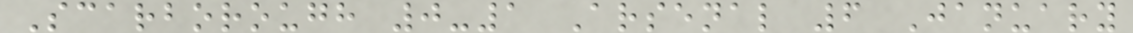Scarborough 0-1 Arsenal 6 January
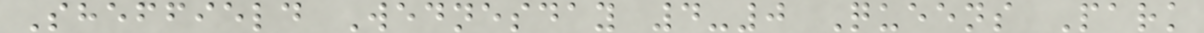Sheffield Wednesday 4-0 Queens Park
